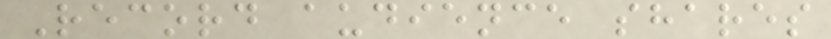Record audience shares
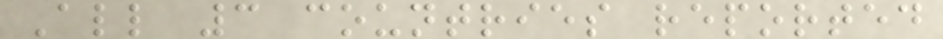All 3 countries reported
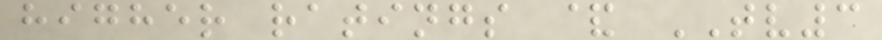higher ratings & TV3
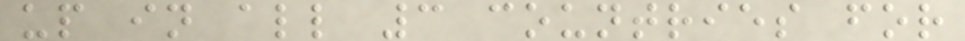up in all 3 countries for
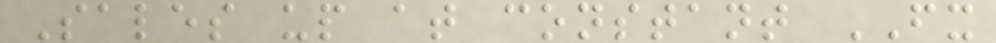Sales up at constant FX
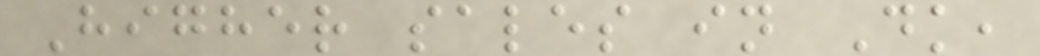Higher sales in Dk,
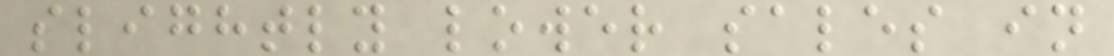slightly lower sales in
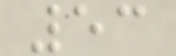53
